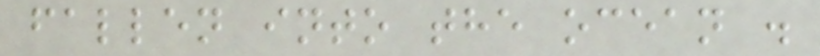fallen into the ocean .
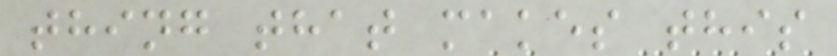thing that makes this
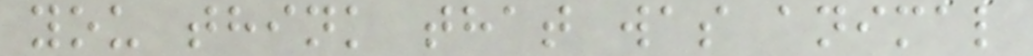you think that was animal
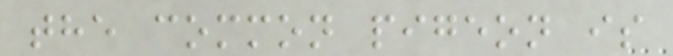the common pigeon is
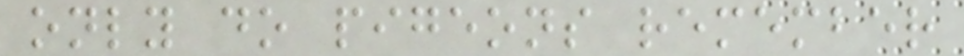only do pigeons remember
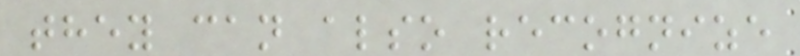they can also recognize
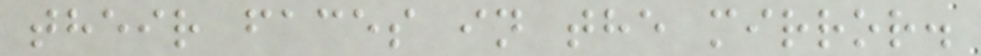their faces in the mirror.
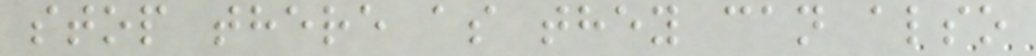stop there as they can also
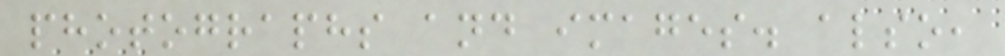photographs and images. also,
